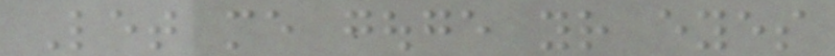Let me gouge your eyes
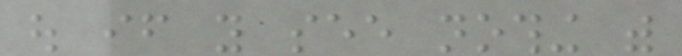out if you see nothing with
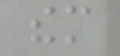them
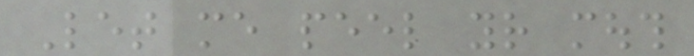Let me peel your mouth
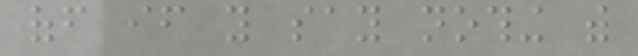off if you say nothing with
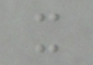it
